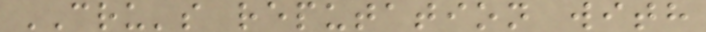CRU's reputation with
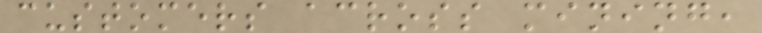customers across mining,
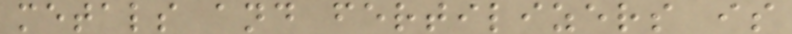metals and fertilizers is
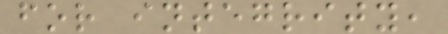for integrity,
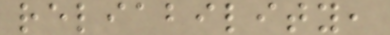reliability,
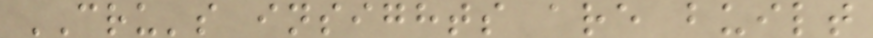CRU's insights are built
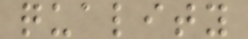quality
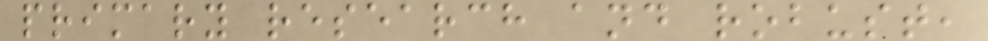primary research and robust,
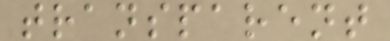transparent
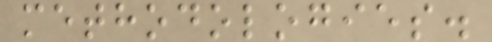methodologies.
